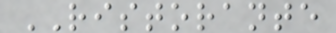RISTORANTE
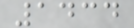1434
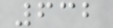632
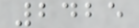2425
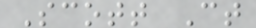Scott Ct
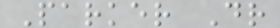Parker Dr
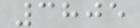3805
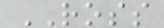ROSS
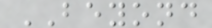BEYOND
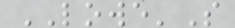LOWE'S
